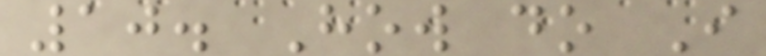10. How do I
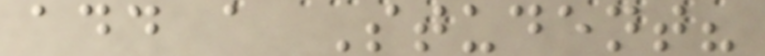add a Student?
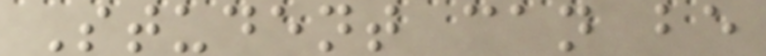Student can be
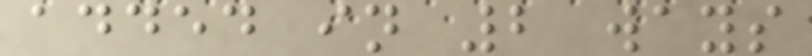added in 2 ways
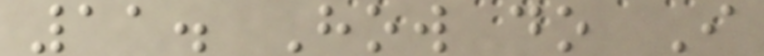11. How do I
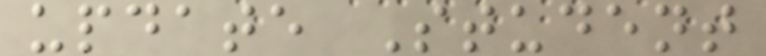update Student
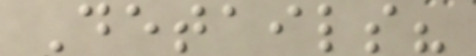Details?
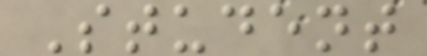Student
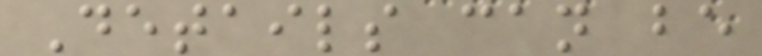Details can be
